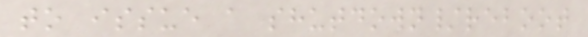to issue a shutdown/reboot
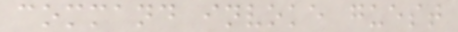command invoke guest
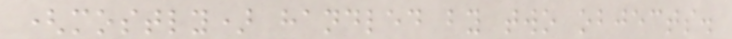(mostly) handled by two objects.
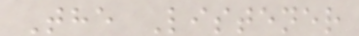The Listener
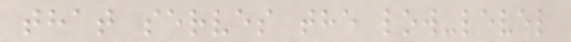that serves the low-level
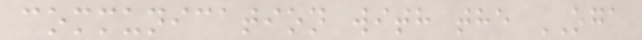communication with the OGA
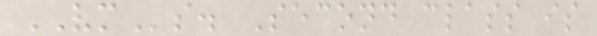VMs. Second class is
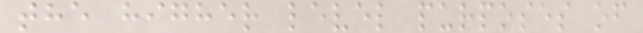the higher level purposes of
